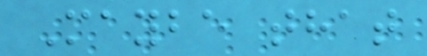Maybe that
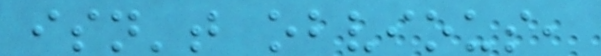isn't obvious,
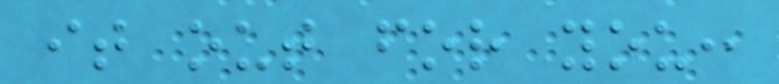it out for you:
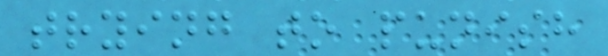trying to punish
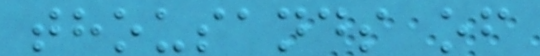thousands of
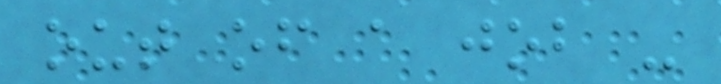out of a job -
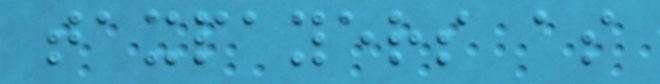taxpayers as
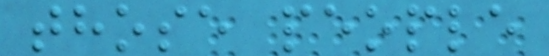those people
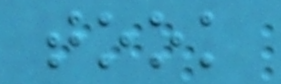took
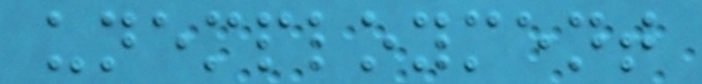unemployment
